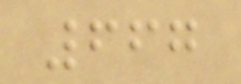667
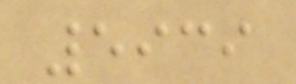5939
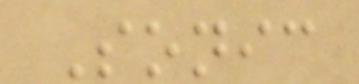Sonic
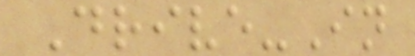Drive-In
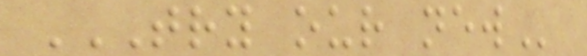TRY OUR NEW
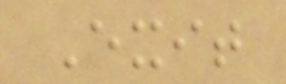Exit
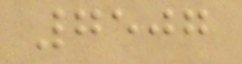7507
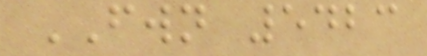FWN 5423
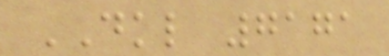DKL 7171
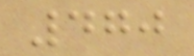470
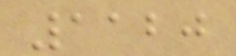1120
